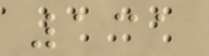131
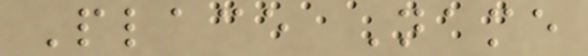Place Name
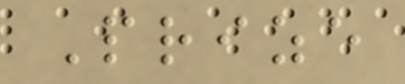Prize
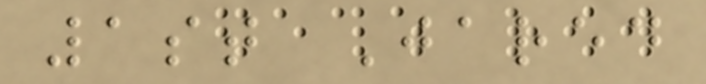1st Jared
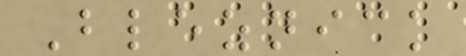Bleznick
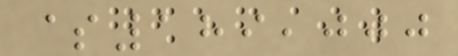$189,000
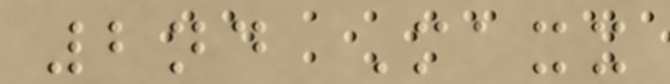2nd Maxx
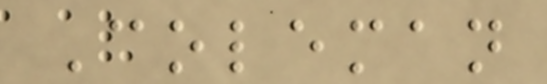Coleman
